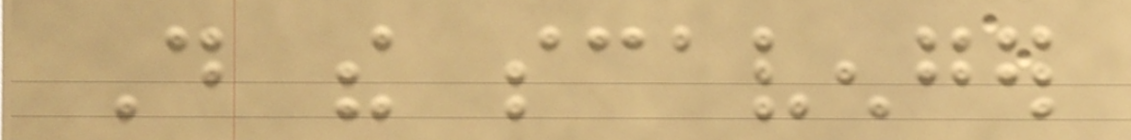Do the scavenger
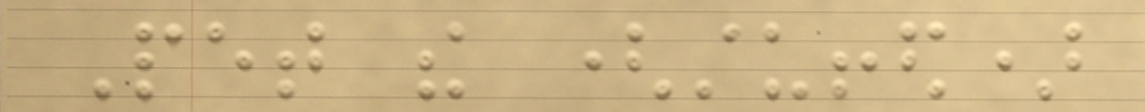Pet the (stuffed)
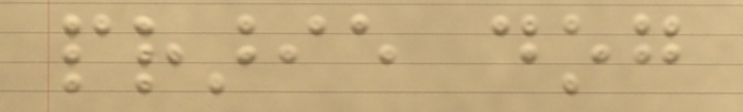prarie dog
